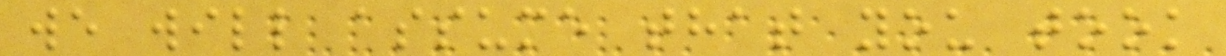we will assume that you took
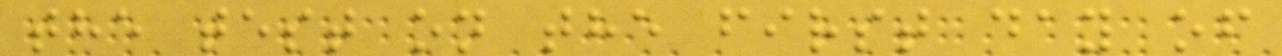the test on the first day of
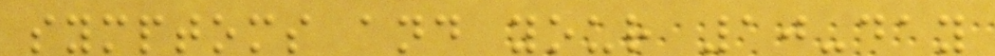symptoms and your 10-day
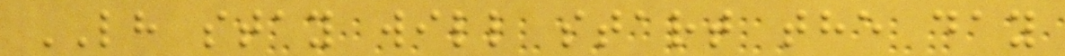LH stay will start the day
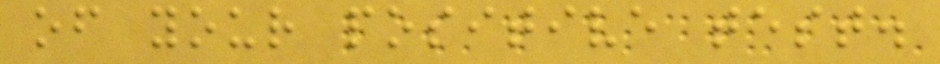of your positive test.
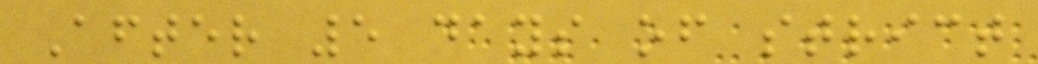After 5 days of strict
